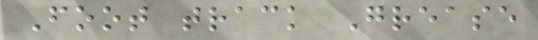Foot track Grease
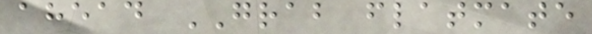ahead GRAB flatmate
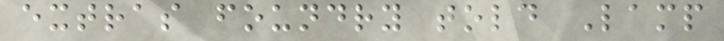extras foundry told Lamp
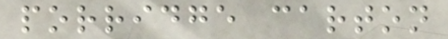porridge carton
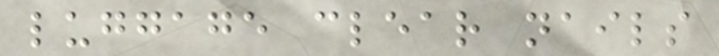luggage clear nails
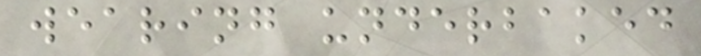wearing underbaked
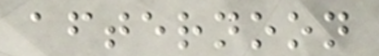afternoon
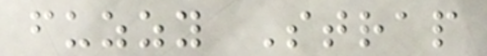fuzzy Strap
